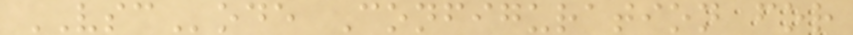VSCode Configuration for
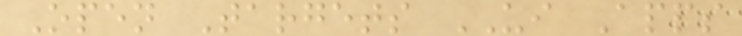Open Targets UI Apps
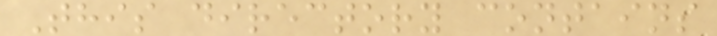This directory contains
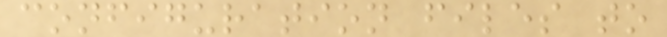configuration files to
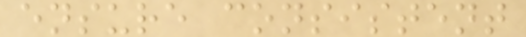ensure consistent
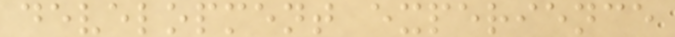development experience
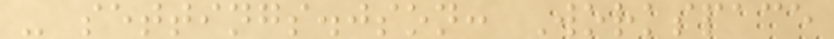- settings.json: Workspace
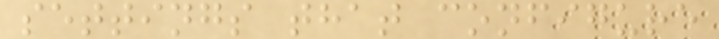settings that configure
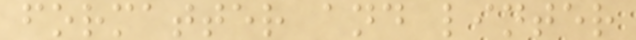formatter and linter
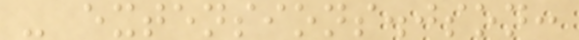- extensions.json:
